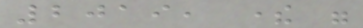2019, there were
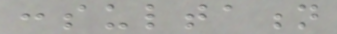consultation
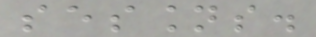sessions.
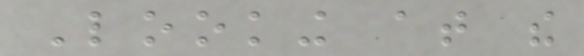Looking at the
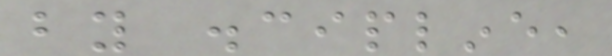by discipline,
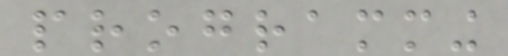programming
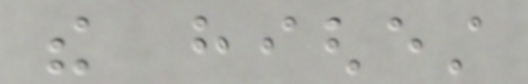the highest
